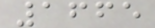1665
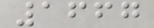1667
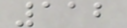112
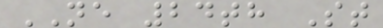NE 24th St
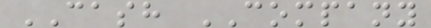CASH COMPANY
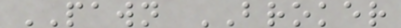PAWN BROKER
